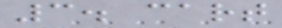3. cart
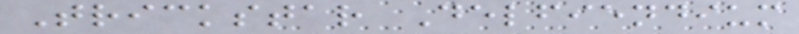Trickstar Delfiendium
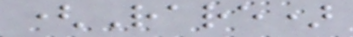(Rare)
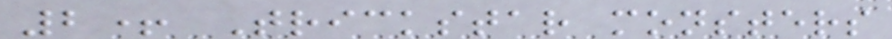2+ Trickstar monsters
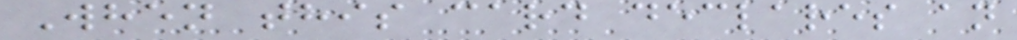When this card declares an
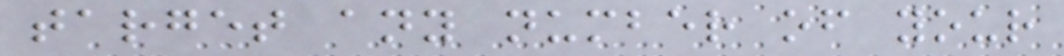target any number of your
